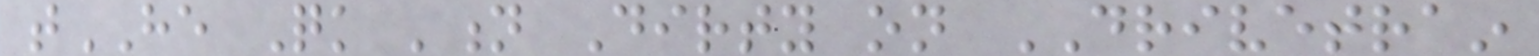tHE Quick 'n Dirty on DRIVETRAIN
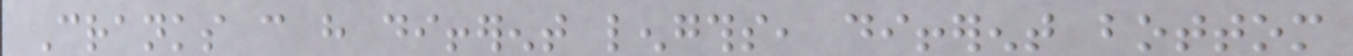Cranks can have different lengths, different bottom
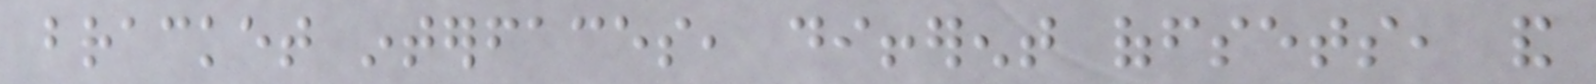bracket interfaces, different offsets, and
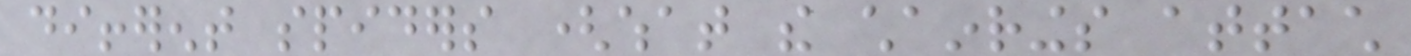different spiders (what the chainrings attach
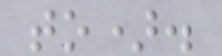to).
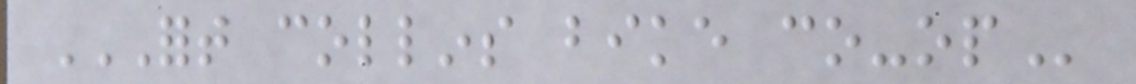FORT COLLINS BIKE CO-OP
